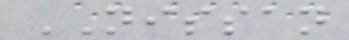NISSAN
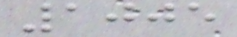1005
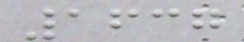1637
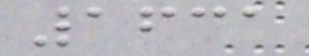1631
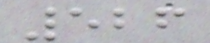526
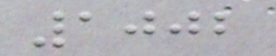1002
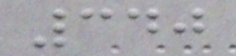340
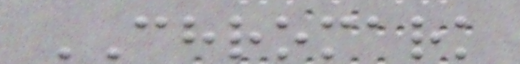CHROMARK
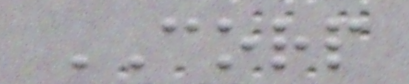CORP
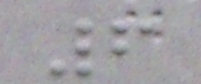6
